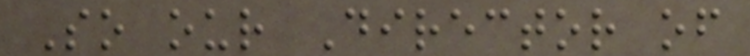So our Director of
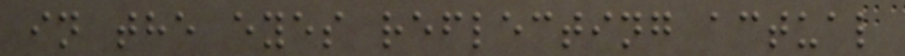in the eyes reflecting actual
